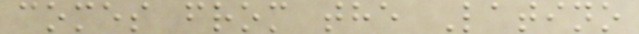comes from the Latino
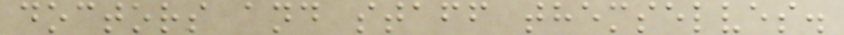doctors and staff themselves.
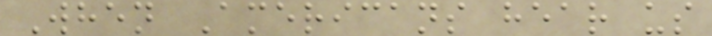When Americans hear us
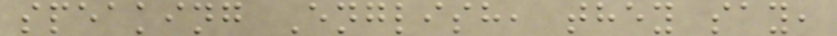speaking English, they say,
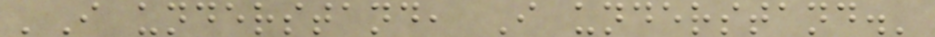'I understand, I understand.'
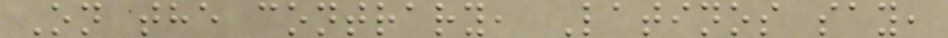On the contrary, Latinos say,
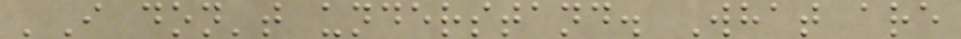'I don't understand. What are
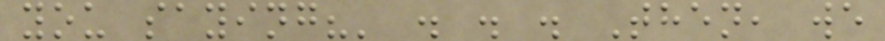you saying?' . . . Then, we
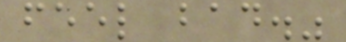feel bad."
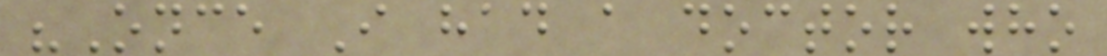"Once I had a doctor who
